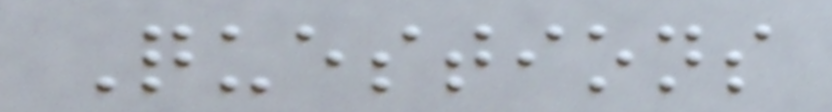Questions
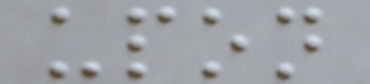upon
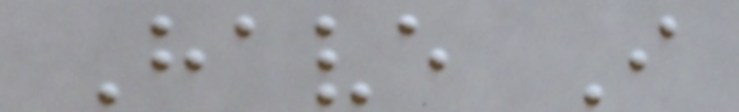Have I
